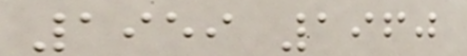1959 1960
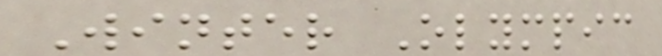Winter Olympic
